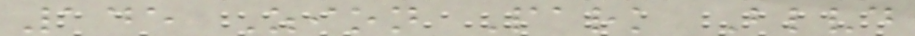145 Zion Park Blvd
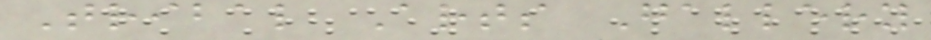Tribal Arts Gallery
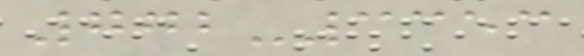772-3353
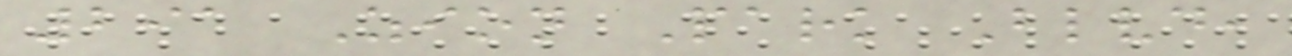291 Zion Park Blvd,
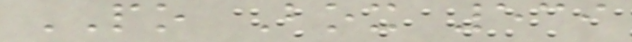PO Box 539
